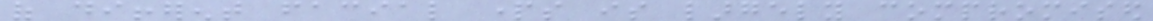of different facial parts is largely compromised
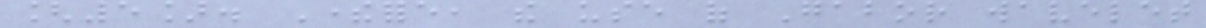[5]. Therefore, the use of Gabor wavelet
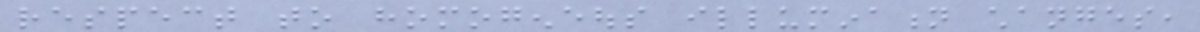respect to homogeneous illumination changes,
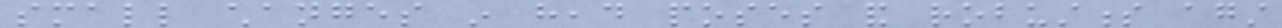small changes in head poses and robustness against
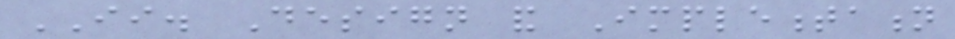II. Design and Implementation
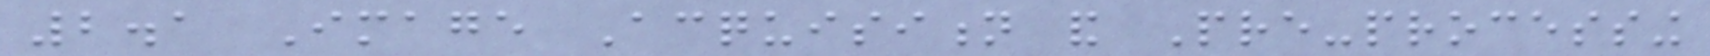2.1 Image Acquisition and Pre-processing
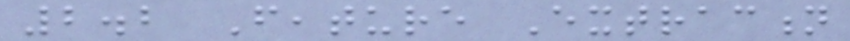2.2 Feature Extraction
